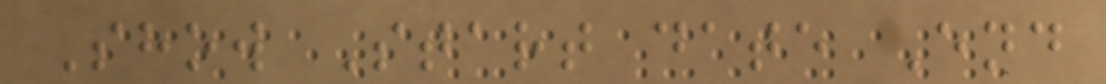Show Start date End
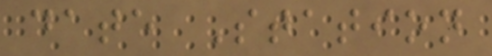date Station
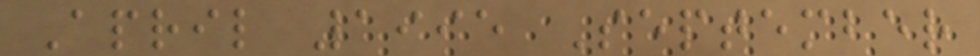April 1995 September
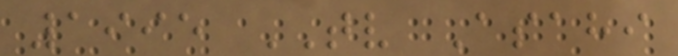1995 TV Asahi
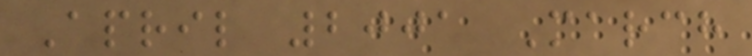April 2001 March
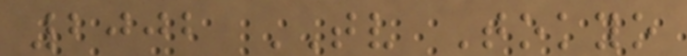2002 TV Tokyo
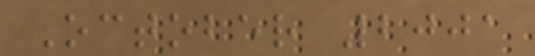October 2001
